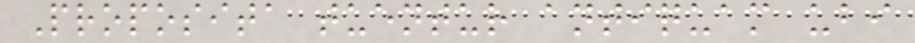Proposita tuentur antiquam ubi
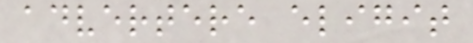advertere eligit
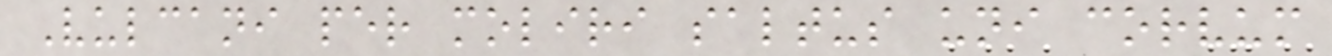Vulcani per moliri saltus uni corvum
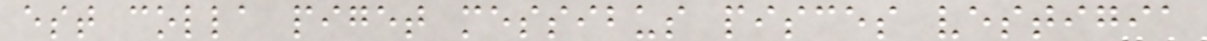est colla piget messibus pisces vestigia
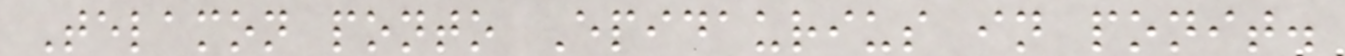Telamon ponto Epidaurius in ponit.
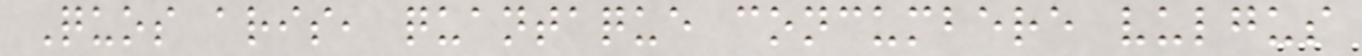Quos aris, quantaque concumbere vulgus
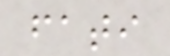fati
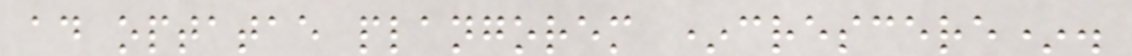ad optatae plangorem *crescere*.
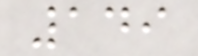149
